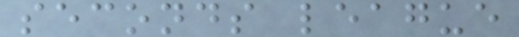seconds league
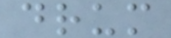drum
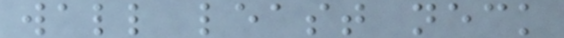wall least neck
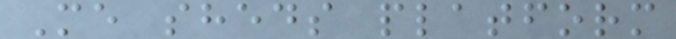Me sheds platform
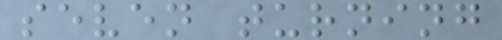seven turning
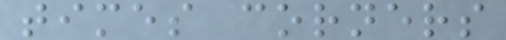times corners
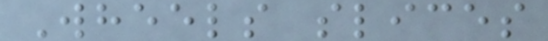Wheels slices
